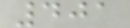401
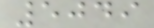5049
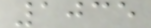1035
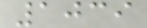1039
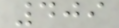409
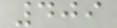409
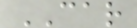CAR
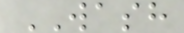WASH
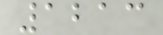1213
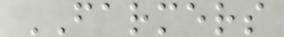FARMERS
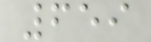659
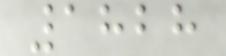1828
